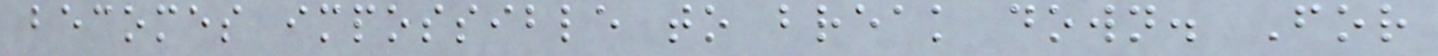becomes impossible to break down. For
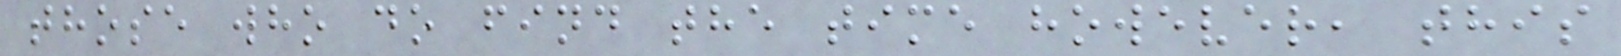those who do find the time however, this
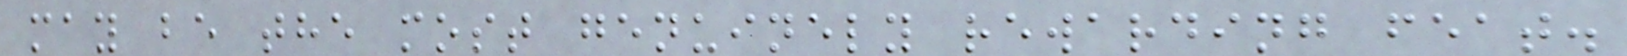may be the most genuinely rewarding feat.
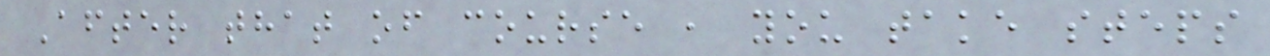After that of course , you take steps
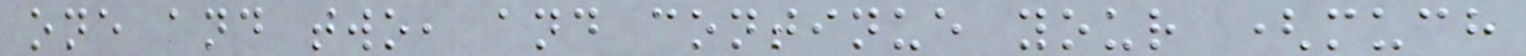one and two, and continue your (much
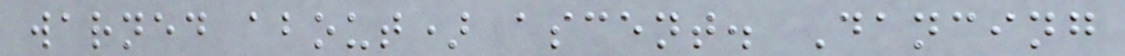warned about) ascent. Dancing
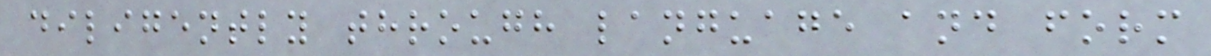diligently through language and form
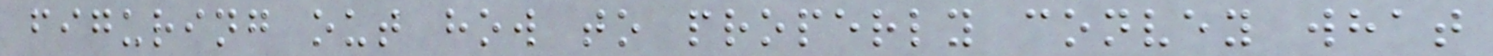figuring out how to properly convey what
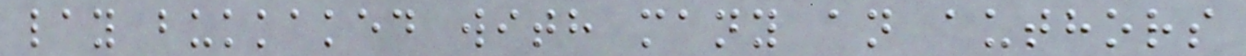lay bukkaked with many an authors
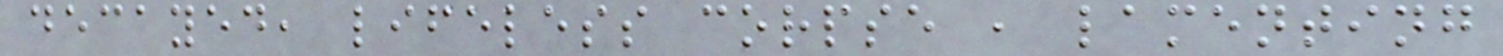decayed, lifeless corpse , lamenting
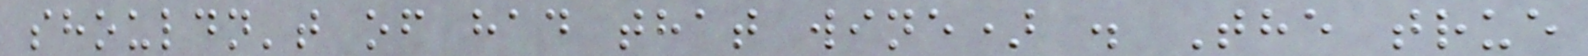shouldn't of had that wine) . The true
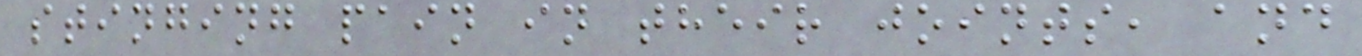stinging pain in their joints, and
